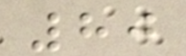80
